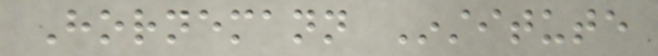Hornemann Institute
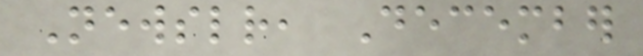Newsletter, December
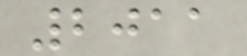2011
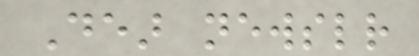Dear newsletter
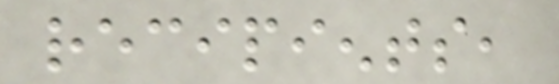recipients,
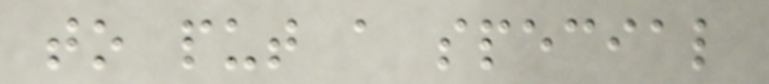to put a special
